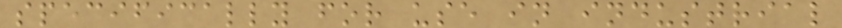specifically for use in industrial
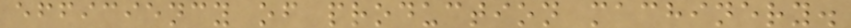efficiency of production machinery.
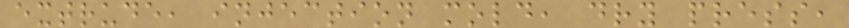extrude, injection mold, dry press,
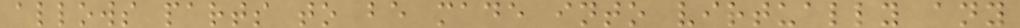allows parts to be made into virtually any
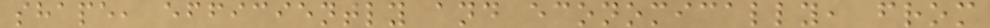shape, efficiently and economically, from
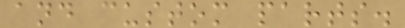and custom parts.
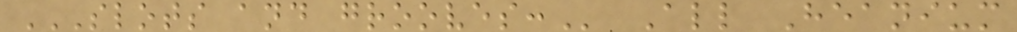SLOTS AND GROOVES: All Heanium
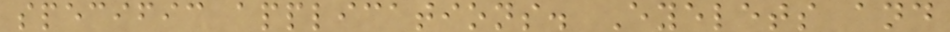specific applications. Eyelets and
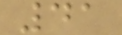41
